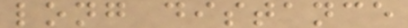long distance
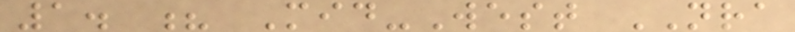1. ? Mid-West NRA
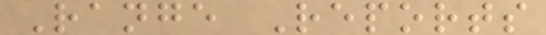Range Reports
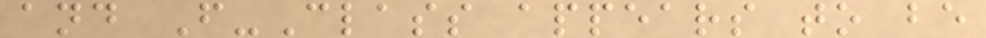and F-Class appears to be
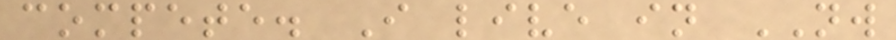compete. I live in NW
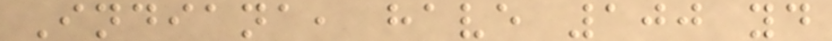Indiana, have 100 yd
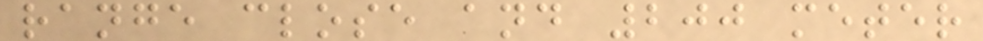range close and 200 meter
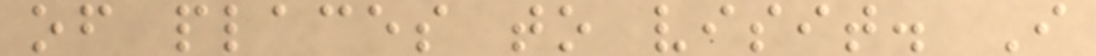of places to visit. I
